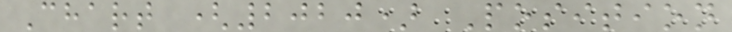Chart (2020) Position
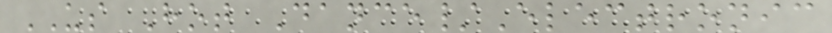US Hot Dance/Electronic
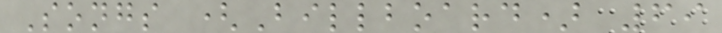Songs (Billboard) 69
